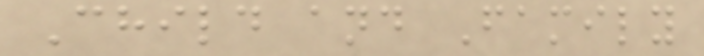Child and Family
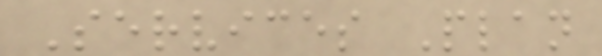Services Plan
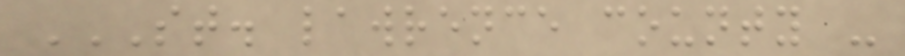ST. LAWRENCE COUNTY -
